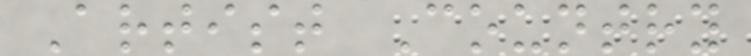Artist Country
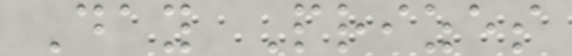Day Prizes
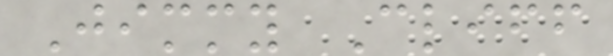Jimmy Cliff
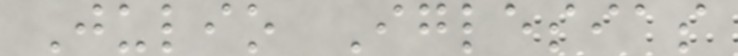Julio Iglesias
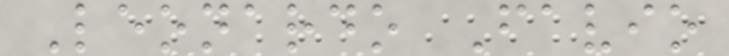Leonardo Favio
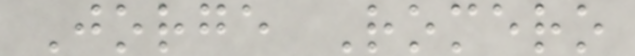Jorge Romero
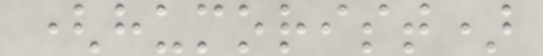(humorist)
